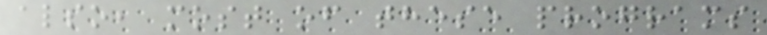also, most of these programs
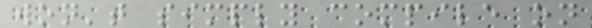won't simply compile on
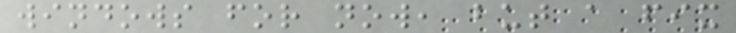windows for now, but a fix
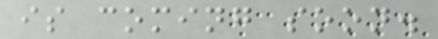is coming soon.
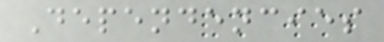Dependencies
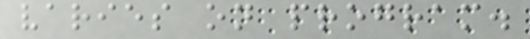varies on program.
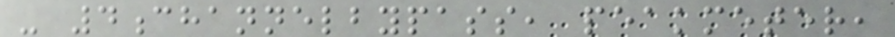- 4channelbypass, peakmeter,
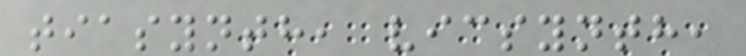tiasynth, vicsynth,
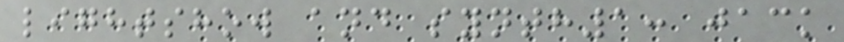lightshow and synth1: jack
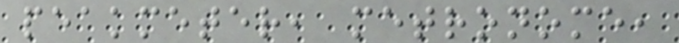peakmeter, metronome,
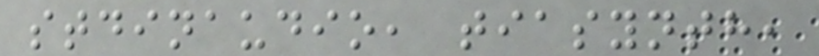stdinaudio, tiasynth,
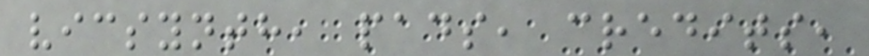vicsynth, pads, credits,
